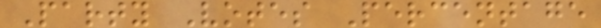Party Votes Percentage
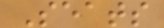Seats
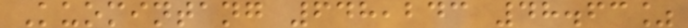Kuomintang 648,243 48.63%
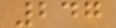247
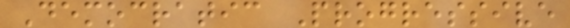Democratic Progressive
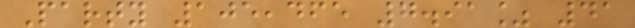Party 105,465 7.91% 41
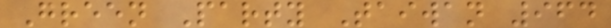Green Party Taiwan 964
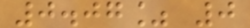0.07% 0
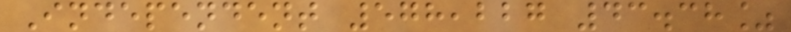Independent 578,227 43.38%
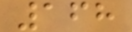168
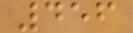456
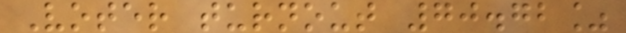Voter turnout 70.72%
